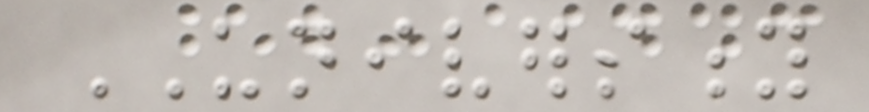UNIVERSITY
